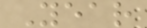Year
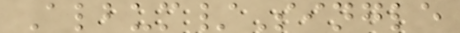Album/Single
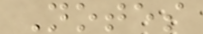Notes
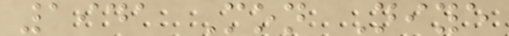1941 Mon Niye
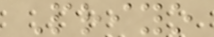Priyo
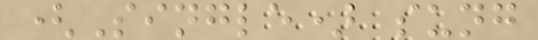(Single) sung
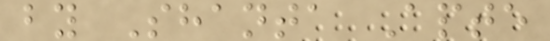by Shanta Apte
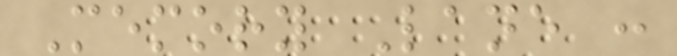Memory Lane :
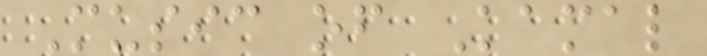Music of Kamal
